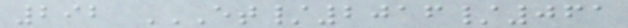292 ET/2016/061
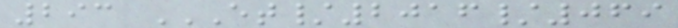293 ET/2016/069
